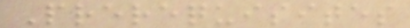Prerequisites
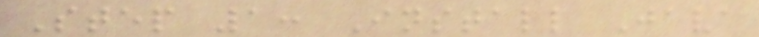Step 1: Install Java
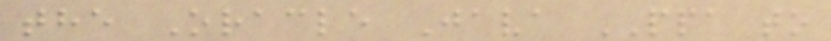the Oracle Java PPA to
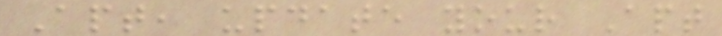Apt, update your Apt
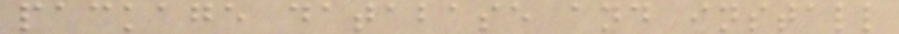package database and install
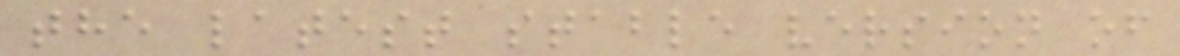the latest stable version of
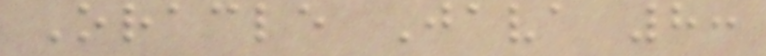Oracle Java 8:
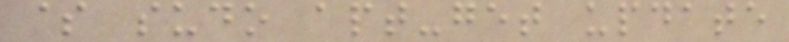$ sudo apt-get update
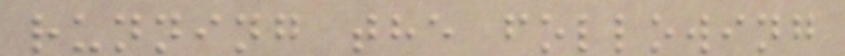running the following
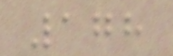178
